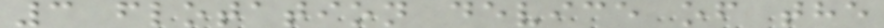3 flotation device of the
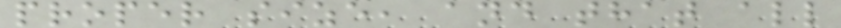proper size, and that all
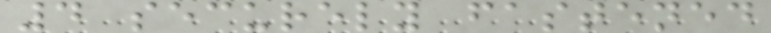4 securely fastened
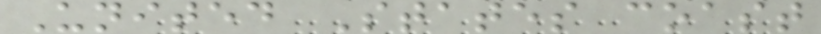United States coast
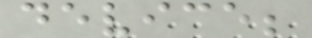device;
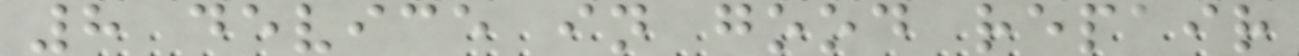8 device in good repair
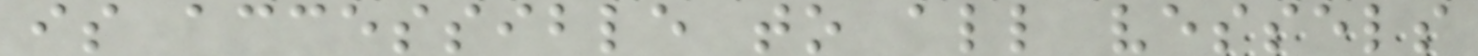is accessible to all vessels
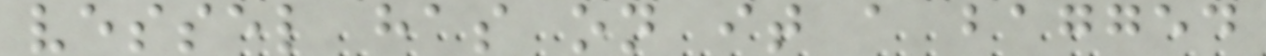vessel has on it a bagged
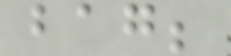bag;
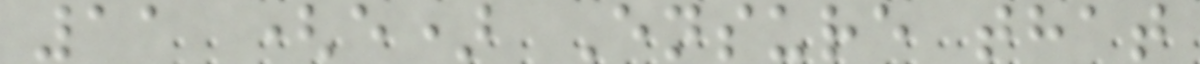11 (e) Ensure that
